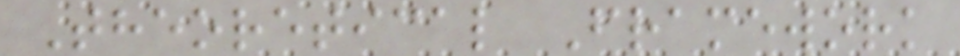Theoretical Framework
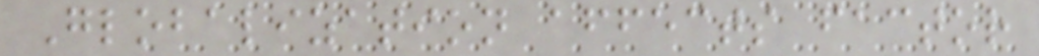Globalization affects factor
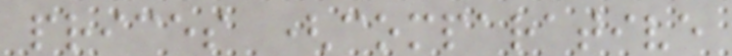prices (comparative
